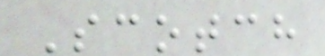Scotch
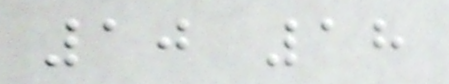10 18
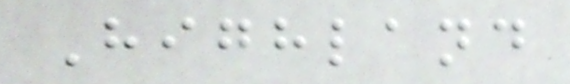Highland
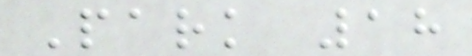Park 18
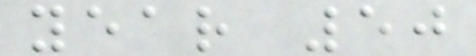year 50
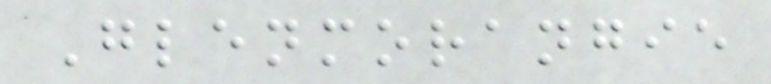Glenmorangie
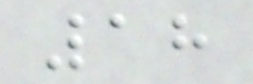18
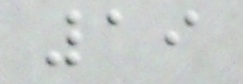19
